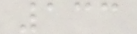133
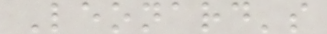Leonard's
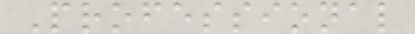Professional
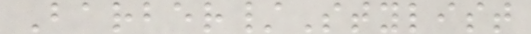Barber/Stylist
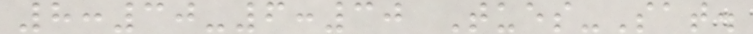8:30-6:30 Tues-Sat.
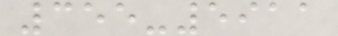355-5911
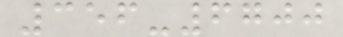356-6700
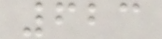623
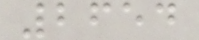2654
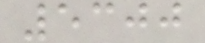5300
